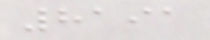8191
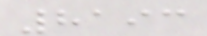8193
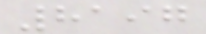8197
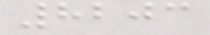8203
